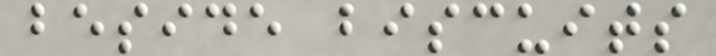beside biscuits
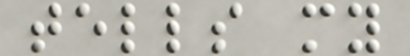tells my
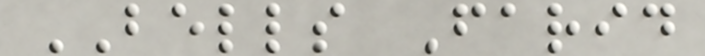BELLS Farid
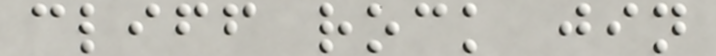cliff rock jin
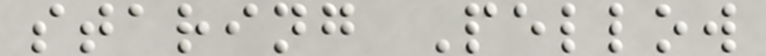staring Pellow
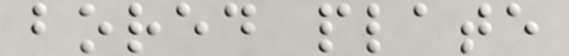bored plate
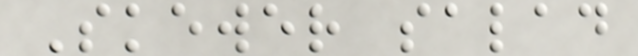Skewer salad
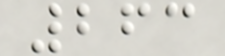263
